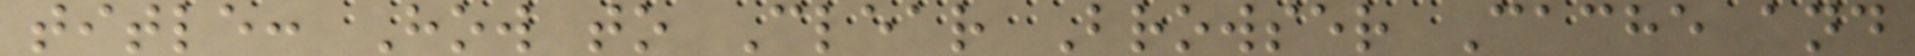title: How to Clear Browser Cache and
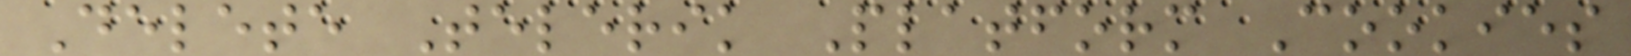Delete Telerik Platform Cookies
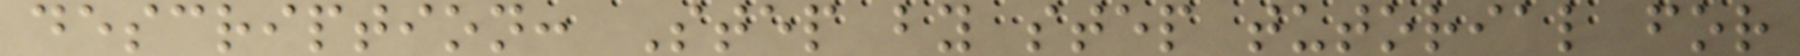description: Step by step tutorial for
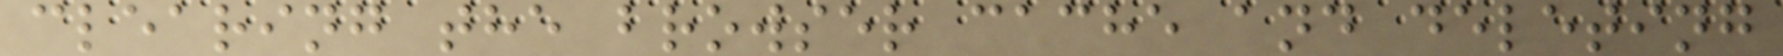clearing the browser cache and deleting
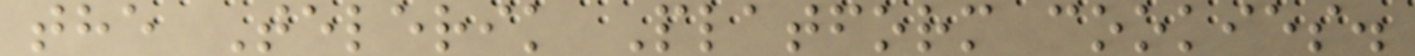the Telerik Platform cookies.
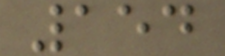154
